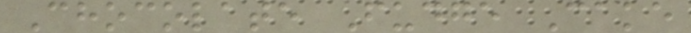Chocolate Fudge Cake
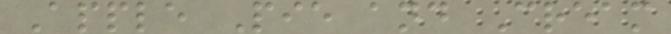Apple Pie and Cream
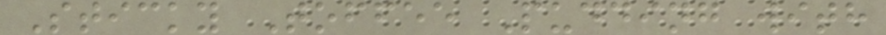Sticky Toffee Pudding with
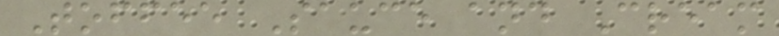Toffee Sauce and Cream
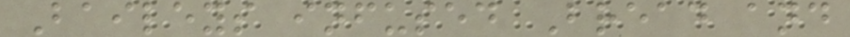Baileys infused Bread and
